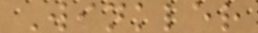Winkler
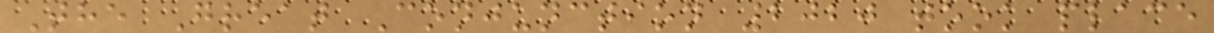The Great Conjunction 2020 took place
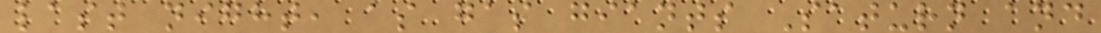last night, as gas giants Saturn and
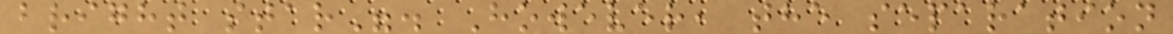bright star". However, the separation
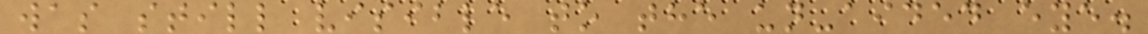was still visible to the un-aided eye.
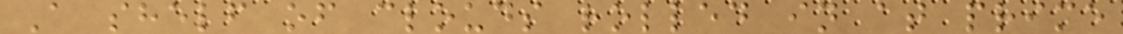A shelf of clouds rolled in at prime
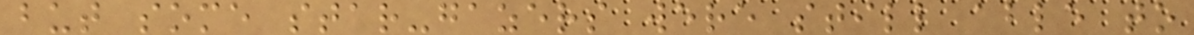but some star-gazers were still able to
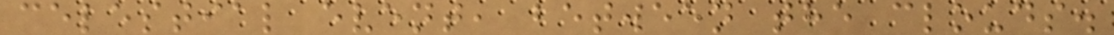celestial event, between the clouds.
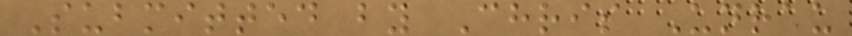Submitted by Chris Unrau
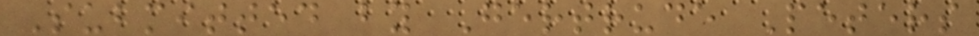Submitted by Gertrude Peters
